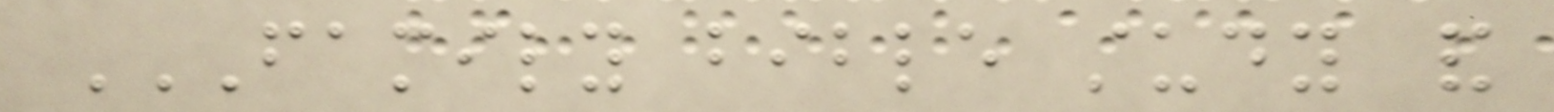FAMILY BIBLE STUDY AND
